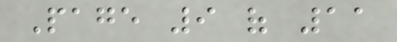Page 9 of 11
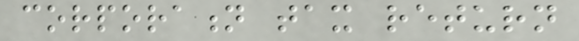corporation tax return
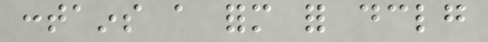contains a form for declaring
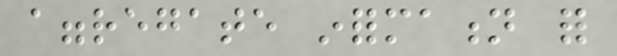aggregate information for
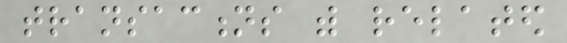transactions with related
